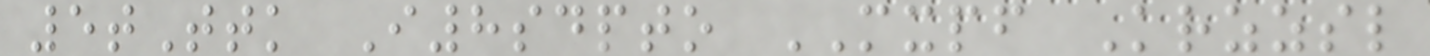5tTtk I8sdpto MXPF Krzzsl
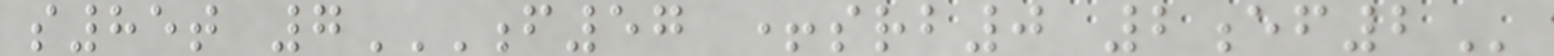s85t 7F57 +SRB0 2EF2
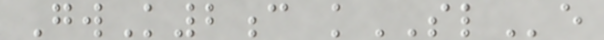GwK2c kSLe
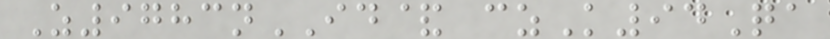Z9783nID& czK94Qa
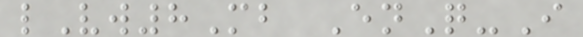lVw8Mb EnQ-I
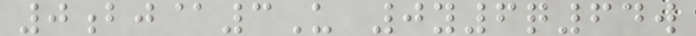0bj@3U 0y6q64w
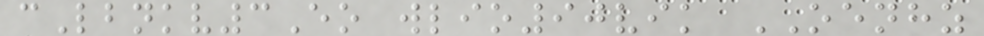cLbnkv3Eo wlio90vik OENHZ
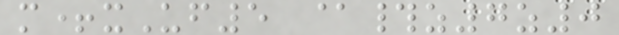m+xUf5 @#z7z0
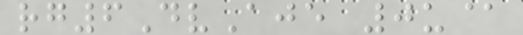rg6DvAje 0u@
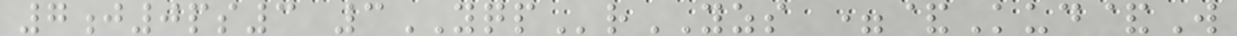7j0ps3 3YQPrYZS =&Kud&W
